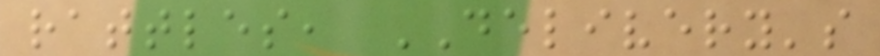rattles, DELIVERY's
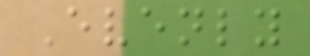Evenly
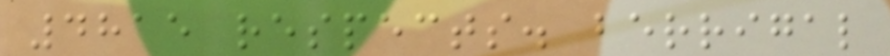4815 respects. berrigal
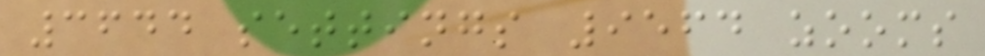3644 settings 9564 zooms
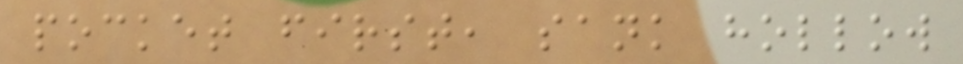pocket first, sank hollow
